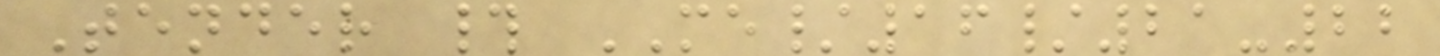Tender # ME/16/21-22
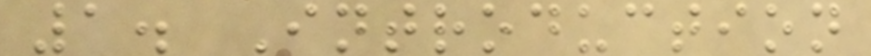1. Introduction
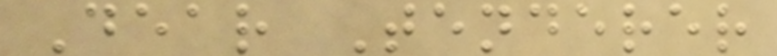Dear Tenderer
